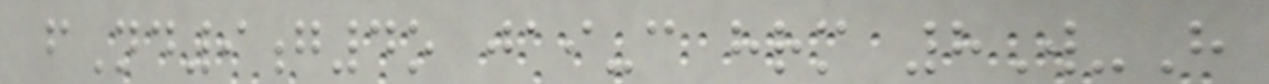fNd9g4o jai-c hrm 8W-H
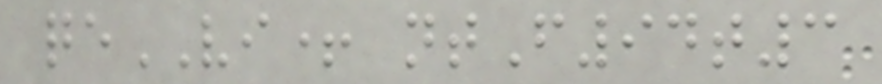qeVI+ ntF94t3
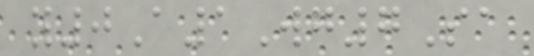y0A1Wg7Sa
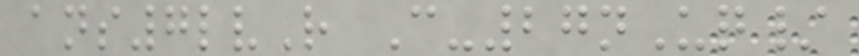ans7lvR C-27nUq/
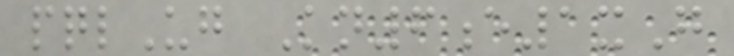pqlUg Kn6e1xG
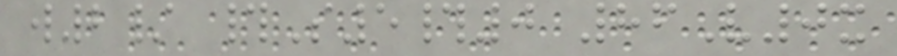w2/ #S5#0 86V0x
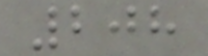208
